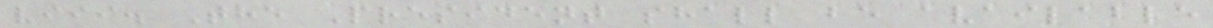viii. The President shall be available
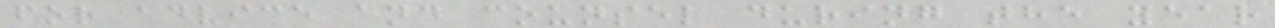for advice and counsel during the year
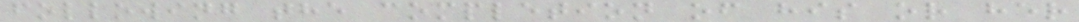following the completion of his or her
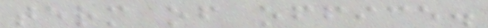term of office.
